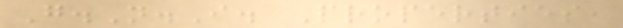G.N.I. Properties,
